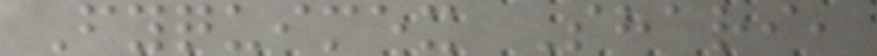Fyquimex Shari,
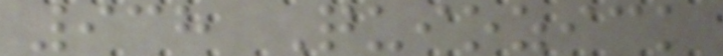938 Quiozick
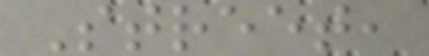Street,
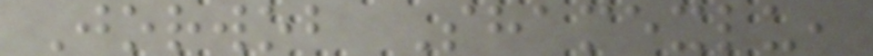Jorwob Shamexlu,
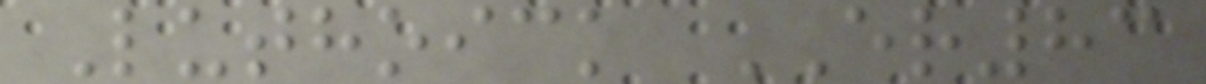Luthoick ER83
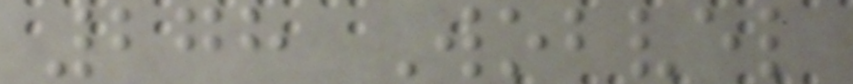278 Wobvel
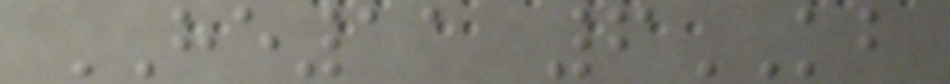HE11 6KB
